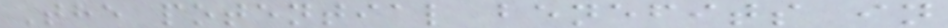The potential benefits in
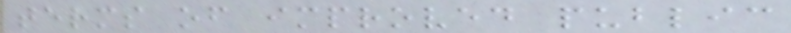terms of improved public
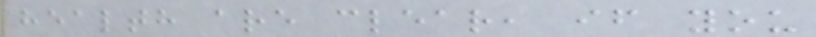health are clear, if you
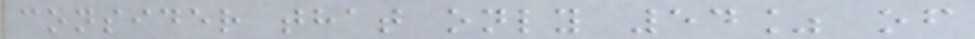consider that only 54% of
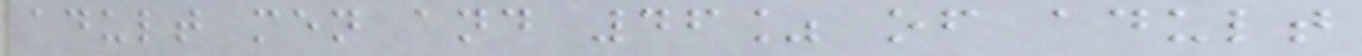adult men and 46% of adult
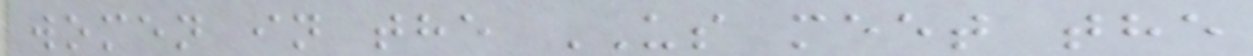women in the US meet the
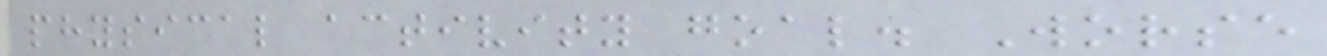physical activity goal. Worse
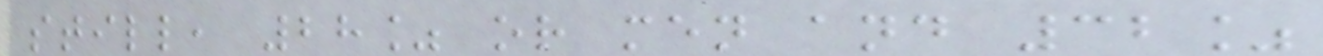still, 28% or men and 32%
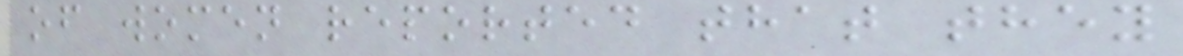of women reported that they
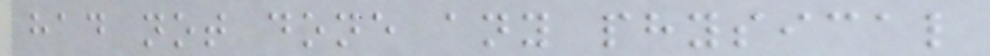had not done any physical
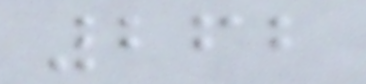262
